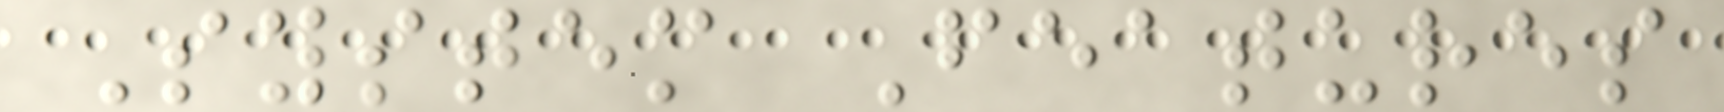System Features
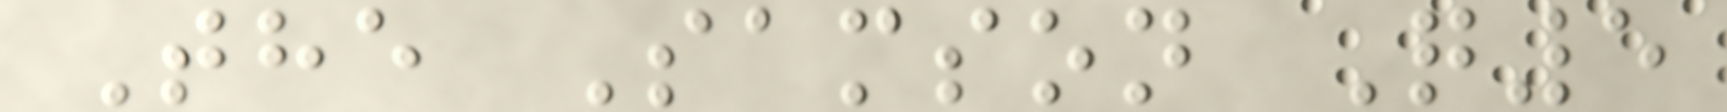The Samson Q5
